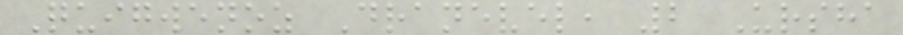Quigwenoz Dranevel, 2 Ursha
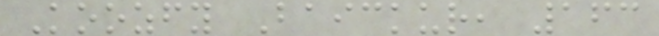Koozfy Baickur, 163
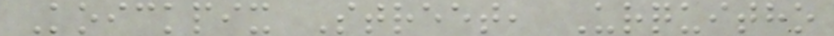Koickpix Street, Urquitho
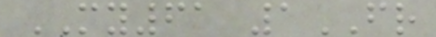MY61 1FR
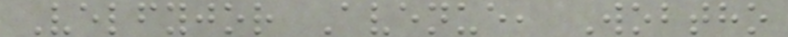Velfyjor Avenue, Wobtho
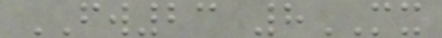FW23 8MX
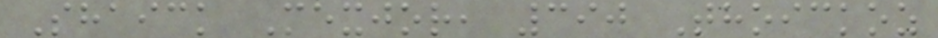Shaick Mexjor, 390 Thoickoz
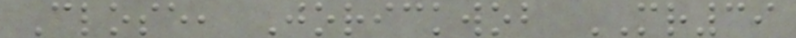Close, Jorickwob MR39
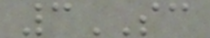3SC
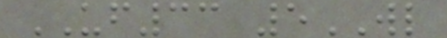UF33 5WL
